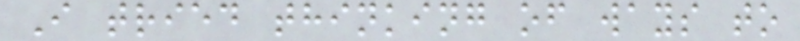I tried thinking of ways to
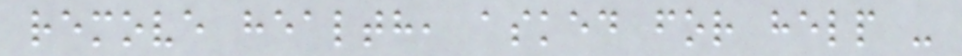remove health, asked for help -
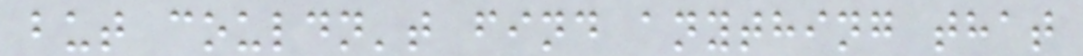but couldn't find anything that
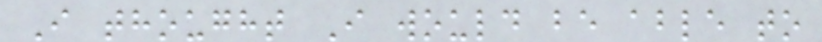I thought I would be able to
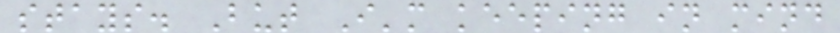stays. But I'm keeping in mind
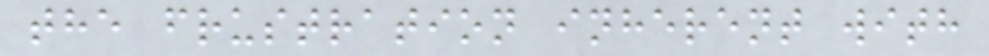the frustration inherent with
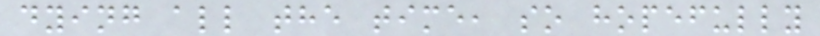dying all the time, so hopefully
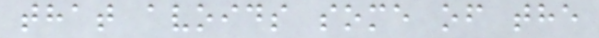that avoids some of the
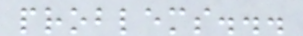problems...
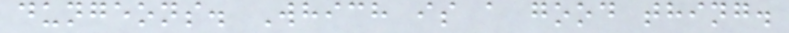dungeons. Which is a good thing.
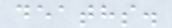deaths.
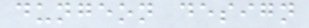dungeon design
